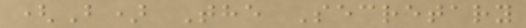(B) The Secretary
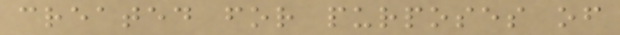created for purposes of
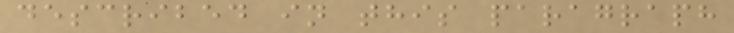described in this paragraph
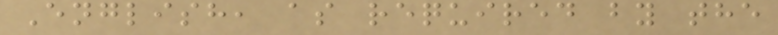English, as required by the
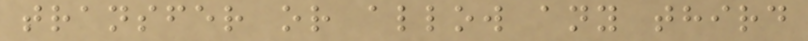transfer or allow any third
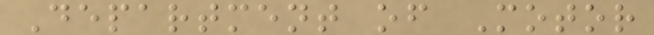Department of Motor
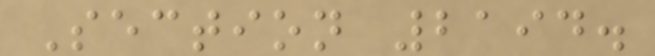Section 2194.
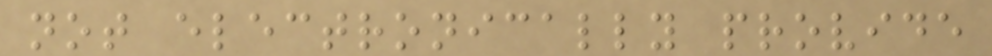not electronically provide
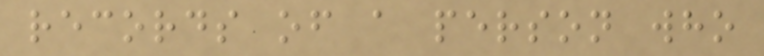records of a person who
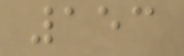153
